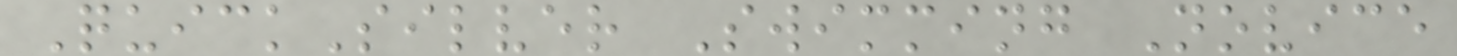QuickSilver Swimming Novice
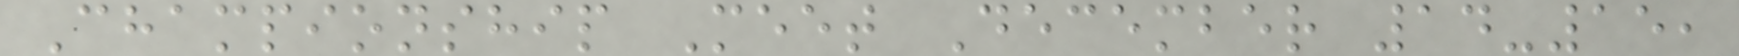Championship Meet December 14-15,
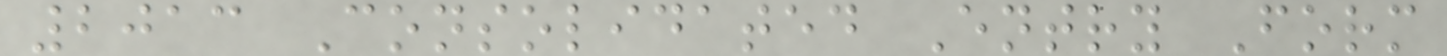2013 Consolidated Entry Form
